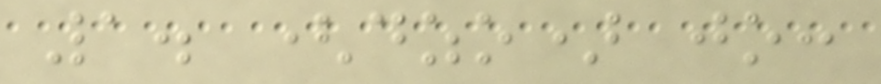1. (dzo) jo:
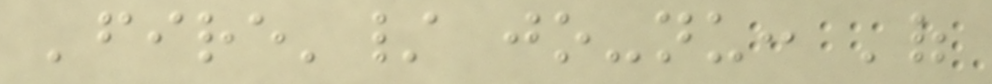'fire'/ jo-nu: 'of
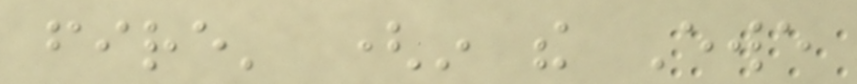fire' (in the Ewe
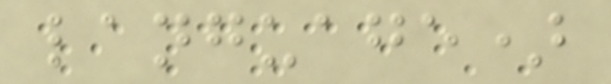language)
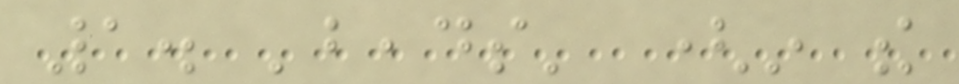1. 'beads' (in the
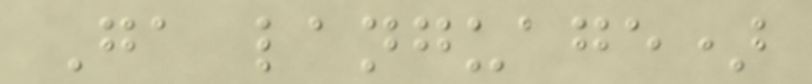Ga language)
